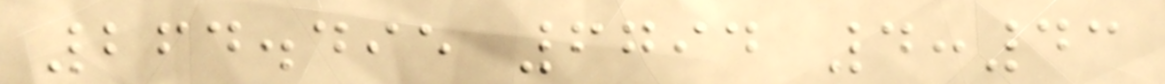264.495 6794 4:43
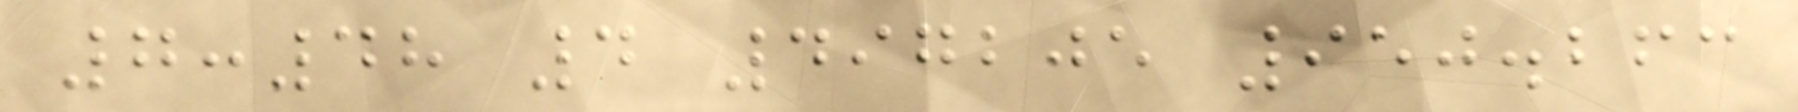7:48 4 497205 950.263
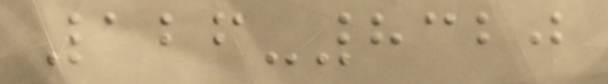126-8320
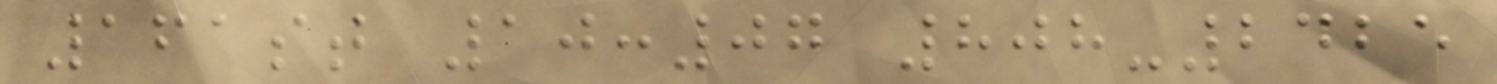161st 10:07 808-2425
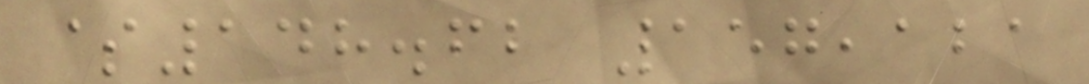$148.62 157,121
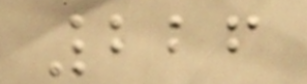226
